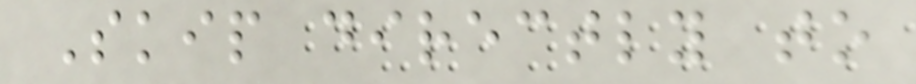Skip directly to
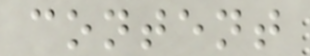content
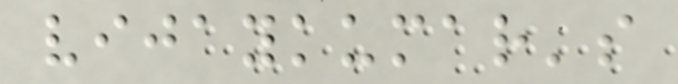vijaykumar's
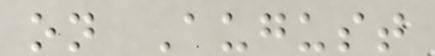on August
